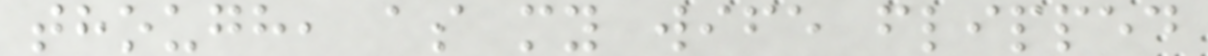though, as my wife flipped
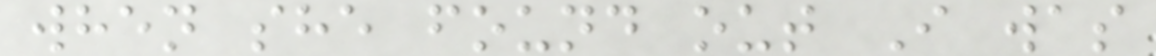when she found out I was
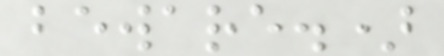beware.)
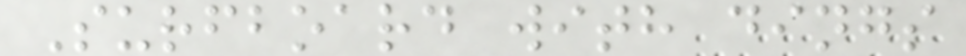Surfboard with dings
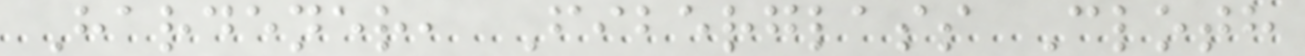Hardener, Fiberglass Cloth
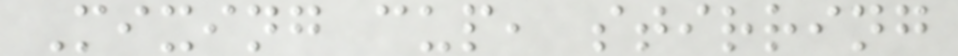Mixing cup, stirring
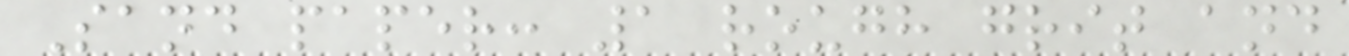Sand paper: 1 rough grit and
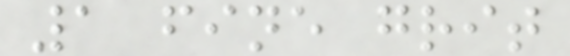1 fine grit
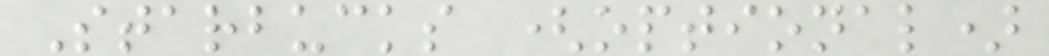Starbucks (optional)
